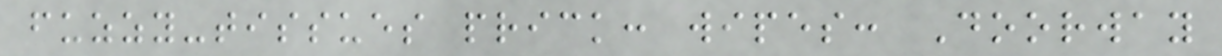fuzzy-tissues prick: wipes: Doorway
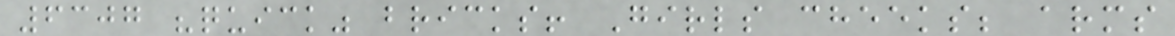6307 "quick" bricks! Girls cheeks; arms
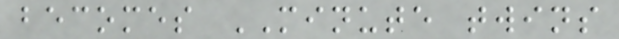becomes MINUTE twins
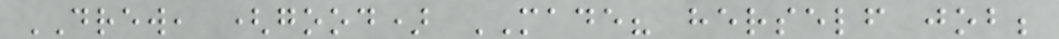DREW, (good) MADE? herself job;
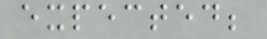expected;
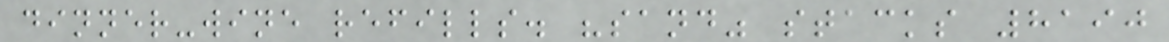dinner-wine refills. "sand" stacks 8190
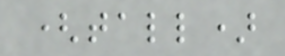(tall)
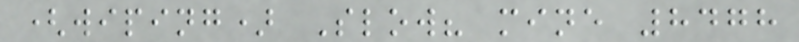(wiping) Slow? mine 8478
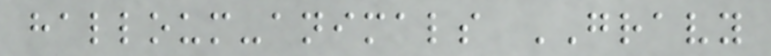halloum-animals GRAVY
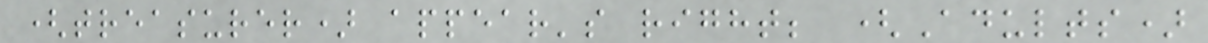(treasurer) appear's right; (Adults)
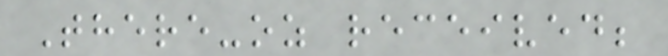There-oz received;
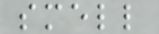smell
